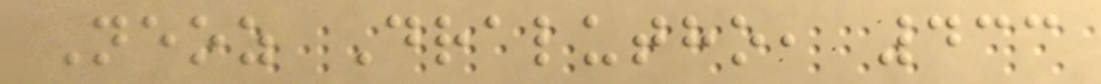Neoz Dralutho, 433
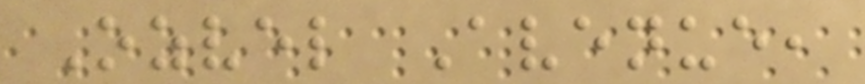Ozvel Avenue,
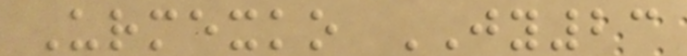Urmexko JY23
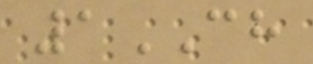1CH
